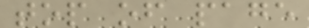top of page
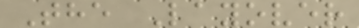The Layover
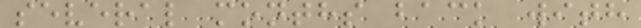several months back with
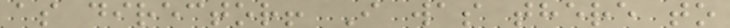as director! I was there to
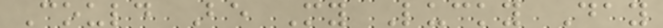Could Be My Lucky Day
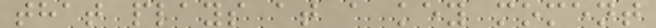that plays at a key moment
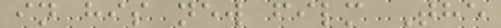in his new film The
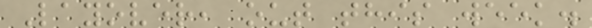Layover, out this week.
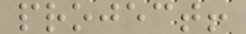project!
